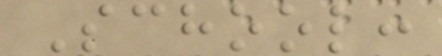School:
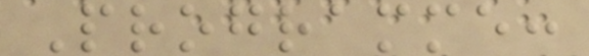Programme:
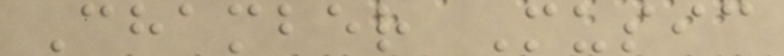Chamber Music
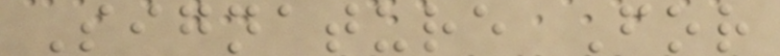Signature For
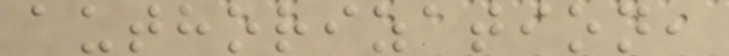authorization,
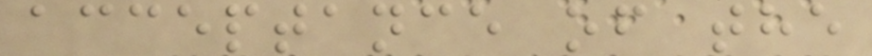acceptance of the
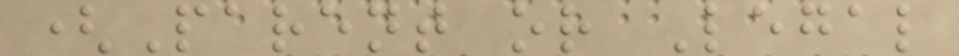(Parent or Legal
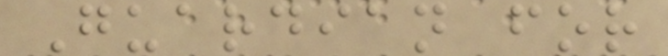Guardian for
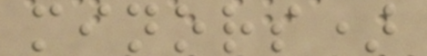minors)
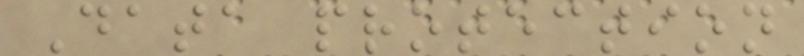Data protection
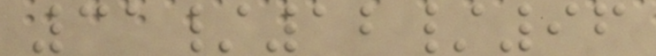31/12/96
